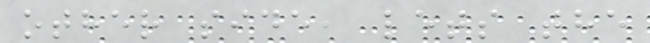other side, lets the
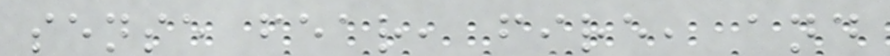sense fear, fire, and
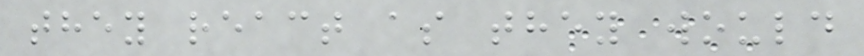they react as they would
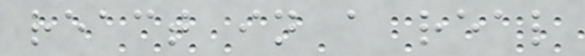react in a real
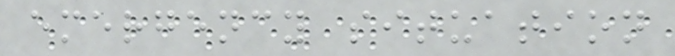emergency situation
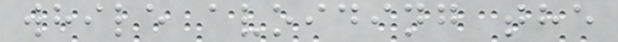while avoiding the
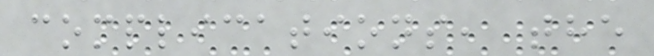complications, the
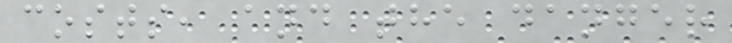costs, and the danger
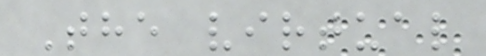The virtual
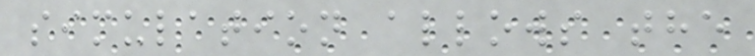simulation allows the
